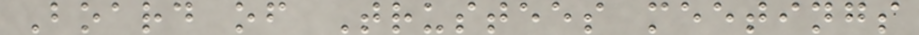Board of Trustees meetings
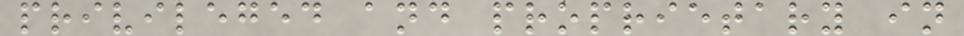privileged and proprietary in
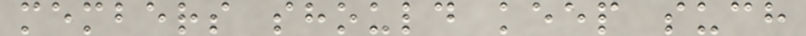members should keep such
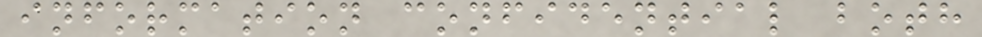information confidential both
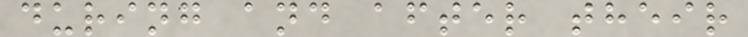during and after their
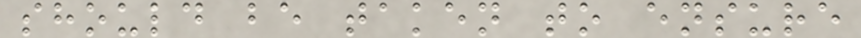should be taken to ensure
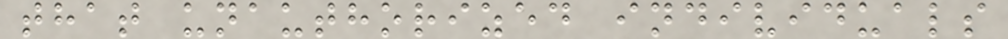that unauthorized individuals
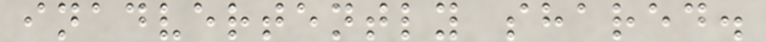inadvertently shared.
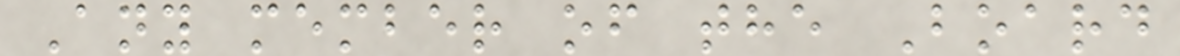Any member of the Board
